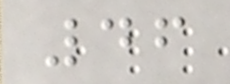46
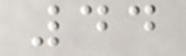44
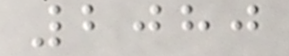2080
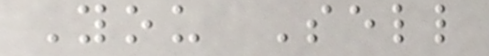You Sell
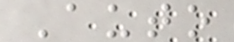Auto
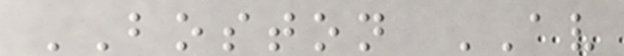BOSTON AV
